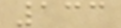133
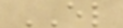EL
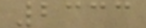2333
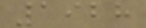1928
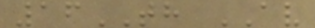16TH AV
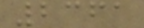2361
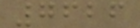7626
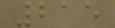215
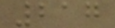217
